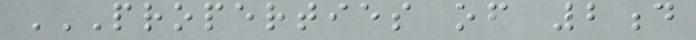PROPERTIES OF 2D
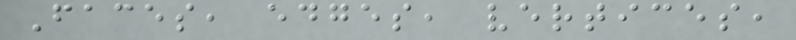Faces, edges, vertices,
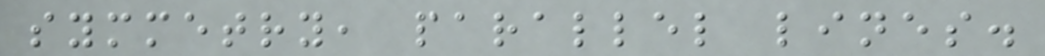symmetry, parallel lines.
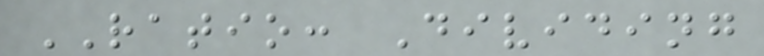RATIO: Dividing
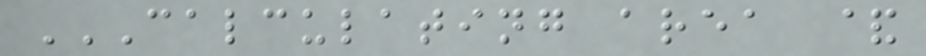CALCULATING AREA &
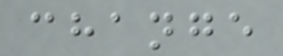change
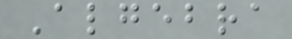Algebra
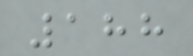188
